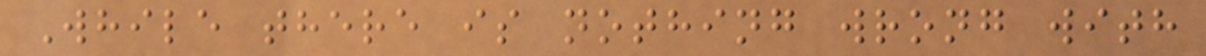While there is nothing wrong with
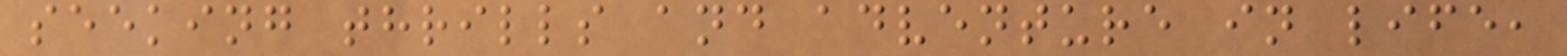seeking thrills and adventure in life,
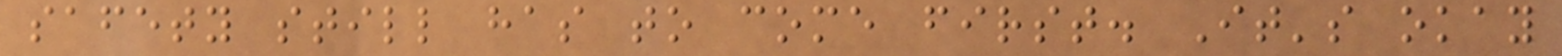safety still has to come first. It's okay
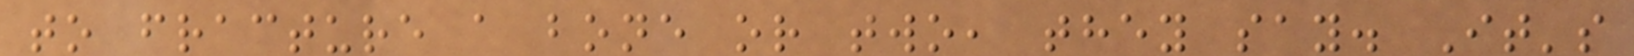to fracture a bone or two, they say. It's
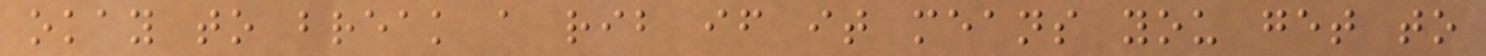okay to break a rib if it means you get to
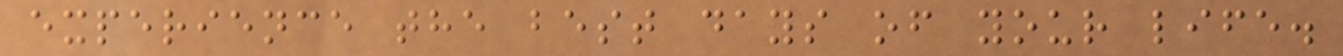experience the best days of your life.
